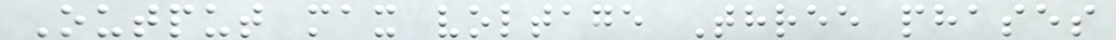Output max voltage Three phases
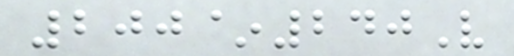200~240V
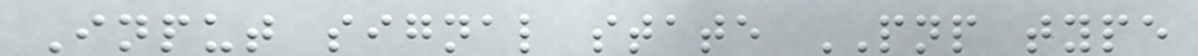Input signal state PNP type
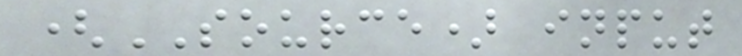(SOURCE) input
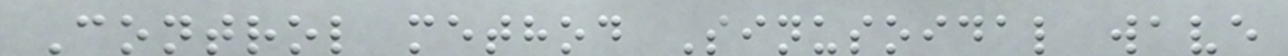Control method Sinusoidal wave
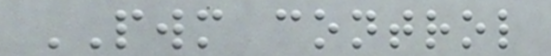PWM control
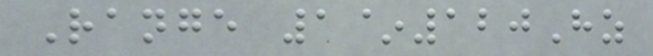Range 1~120Hz
